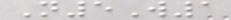N5W1
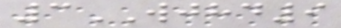3WJHD9
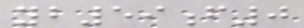yb59f0
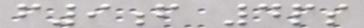f9f 4ps
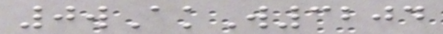0wAkW3204
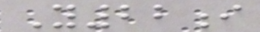Y22i
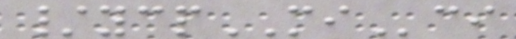/ycpMIci
